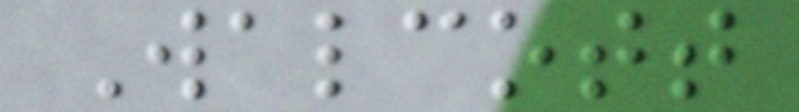Walcott
